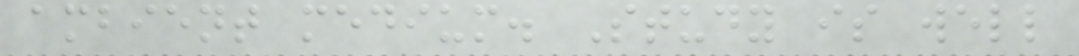ambient medium. Study is well
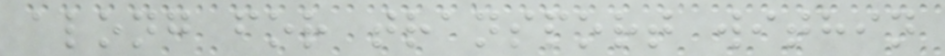along for transport within
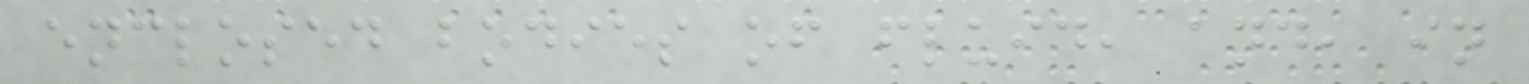enclosed bodies of fluid, and, in
